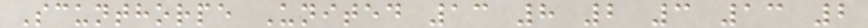Scunthorpe United 13 8 2 3 13 2
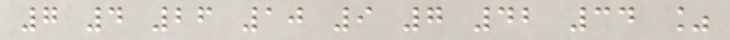7 4 26 10 9 7 42 34 %
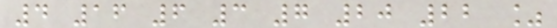4 16 6 3 7 20 22 %
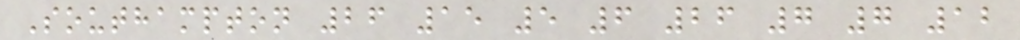Southampton 26 15 5 6 26 7 7 12
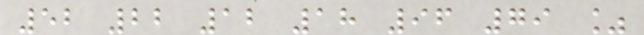52 22 12 18 96 79 %
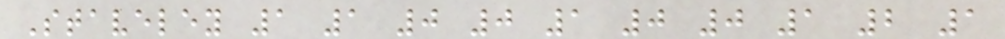Staveley 1 1 0 0 1 0 0 1 2 1
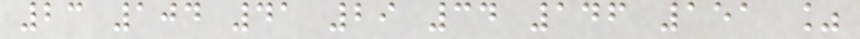23 104 41 29 34 146 151 %
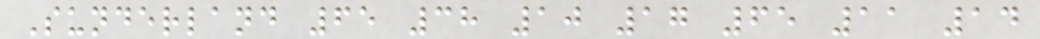Sunderland 65 38 10 17 65 11 14
